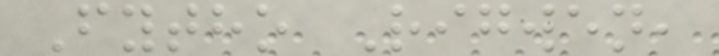Fytho Rigwen,
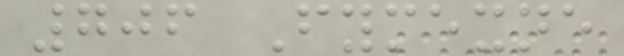706 Fymexne
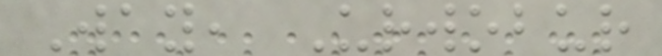Way, Urwobur
